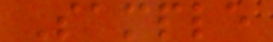Sample
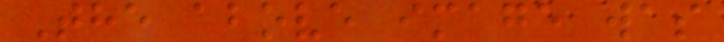The above image was
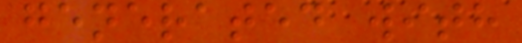generated with
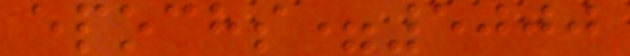epochs=5000
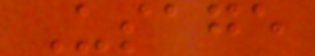Usage
